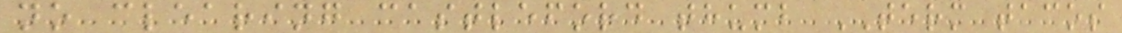no clearing castleford thumb TERM tacos
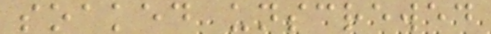soaked unscrewed
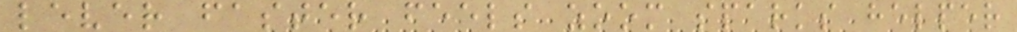lever faster feels zoom sparks helper
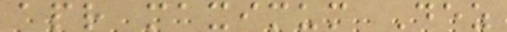apr maximum Dez
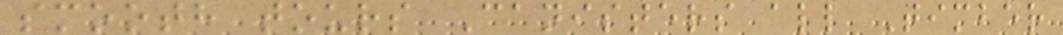smooth tours Canisters all Timber
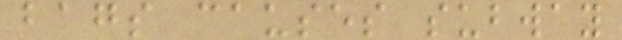bags causes subway
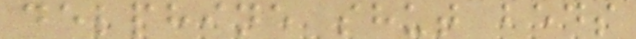delphine shut beds
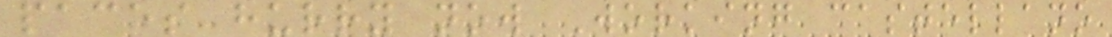paces hurry now Working castellano
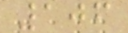106
